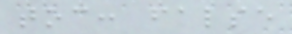toc: false
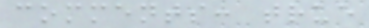comments: true
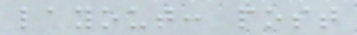layout: post
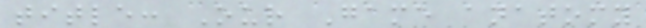title: Our Game anatomy
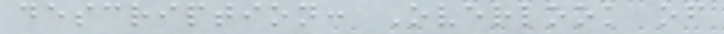description: Overlook of
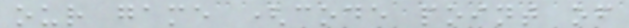our game (code point of
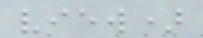view)
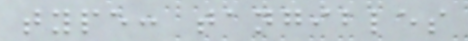type: tangibles
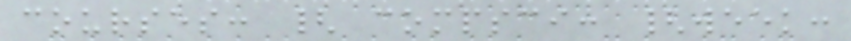courses: { compsci: {week:
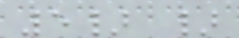5} }
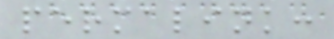permalink:
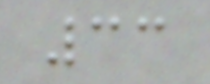33
